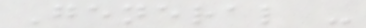General -
